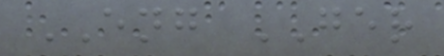ENG GER
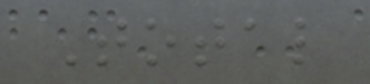Total
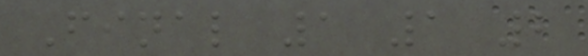Final 1 1 2
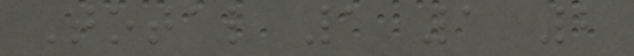Total 1 1 2
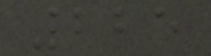225
